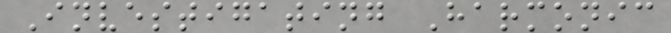Investigating Harmonic
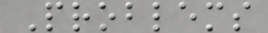Problems
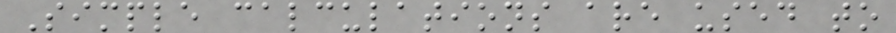Simple calculations are used to
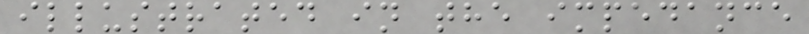illustrated in the impedance
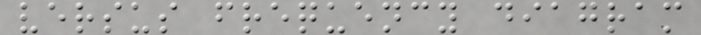versus frequency diagram
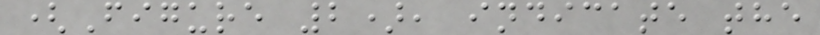(Figure 2), indicate the
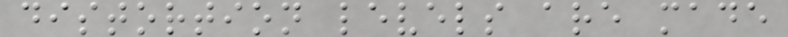distortion levels are made
